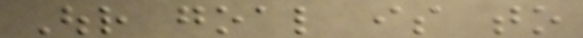Our goal is to
